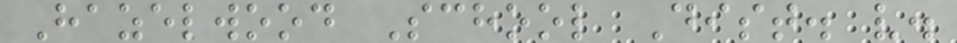Hazelwood School Dist. v.
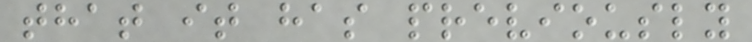that it has previously
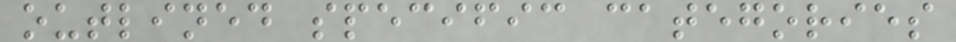outlined specific categories
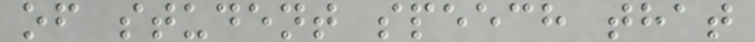of student speech that
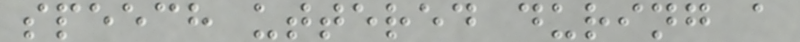speech uttered during a
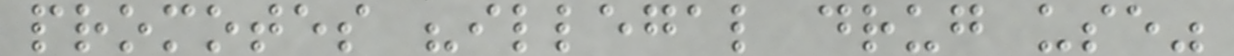promotes "illegal drug use"
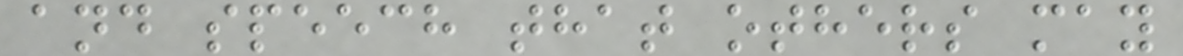and speech that others may
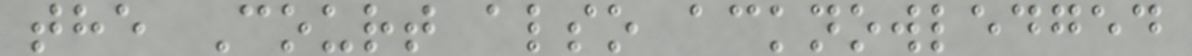the Court also acknowledged
